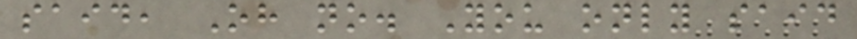said, Oh no. You only said
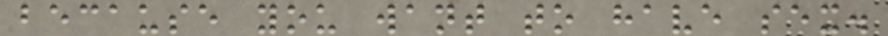because you want to have sex.
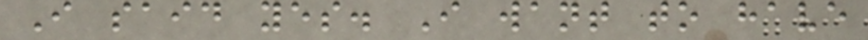I said yes. I want to have
